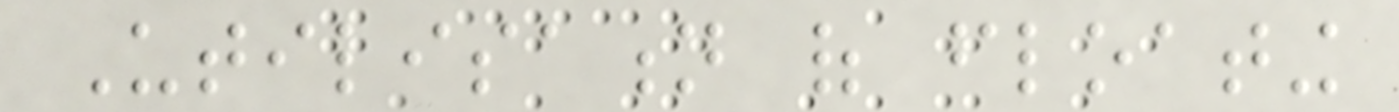Utilisation of floating
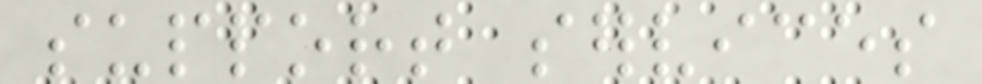support services
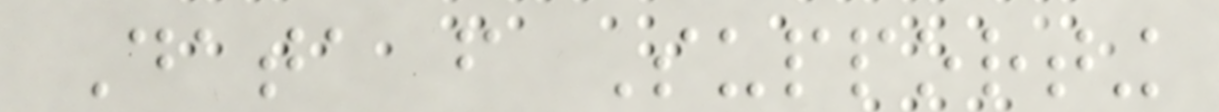Data from Supporting
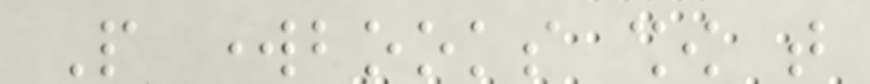People workbooks show that
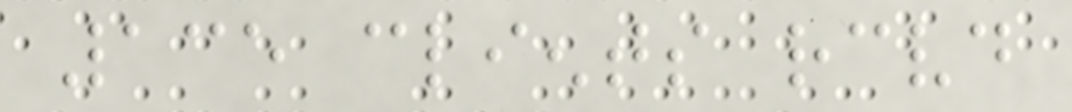135 clients received
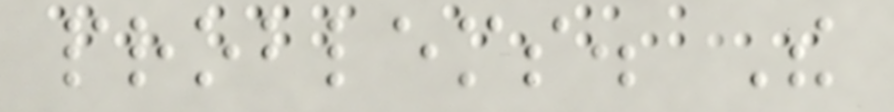problems. The
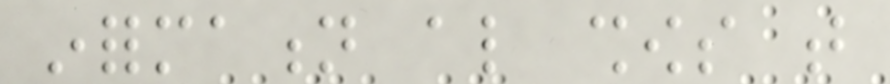information also shows that
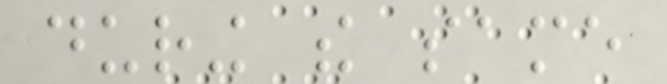during the same
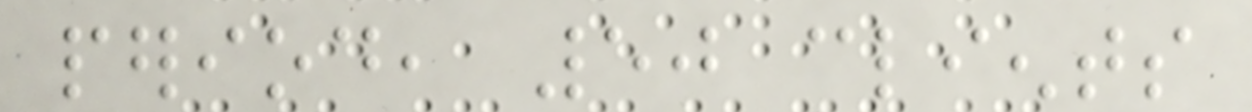period, 50 clients
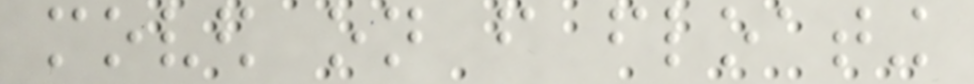moved on from floating
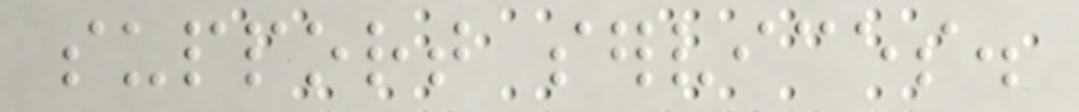support services.
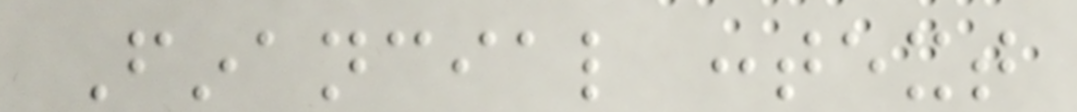Financial context
